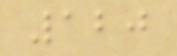120
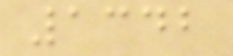1342
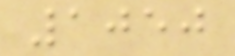1050
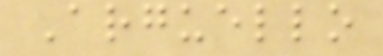Arguello
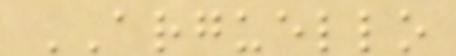ARGUELLO
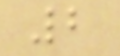2
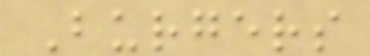Burgers
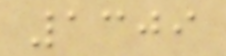1309
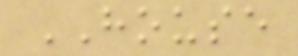HOUSE
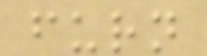furn
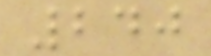240
